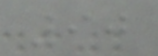90
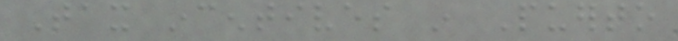Tax incentives in Puerto
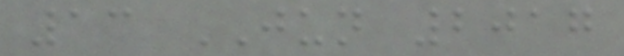13 JUN 2017
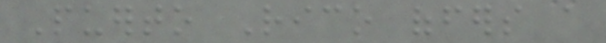Puerto Rico offers a
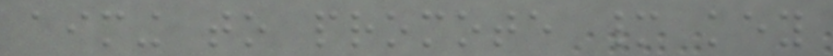aiming to promote many key
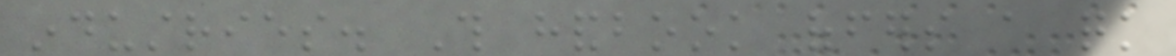industries. This handbook offers a quick
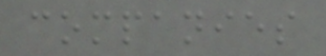companies
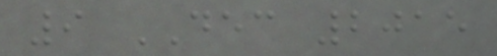9 DEC 2015
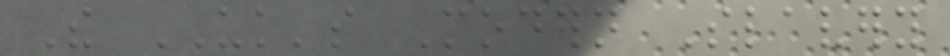The UK's Modern Slavery
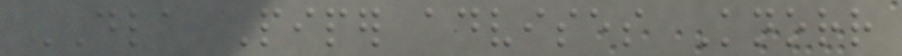DLA Piper advises Knorr
